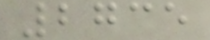2735
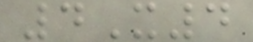4X4
